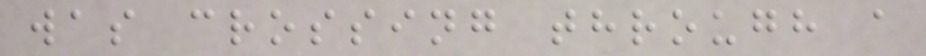was crossing through a
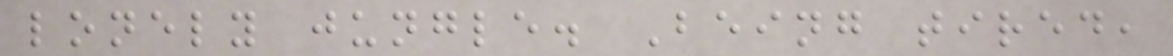lonely jungle. Being tired,
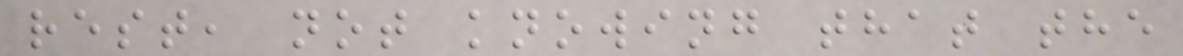rest, not knowing that the
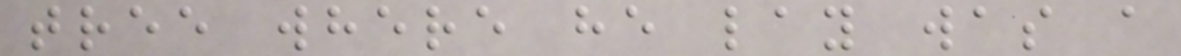tree where he lay was a
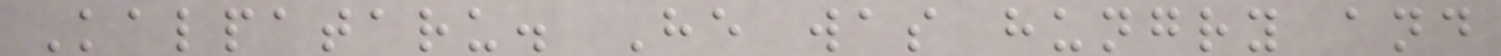Kalpataru. He was hungry and
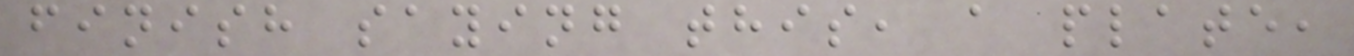finish saying this, a plate,
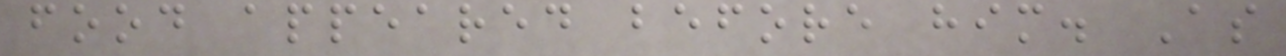food appeared before him. As
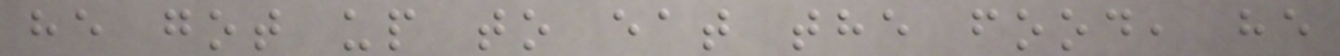he got up to eat the food, he
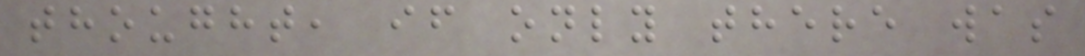thought, if only there was
